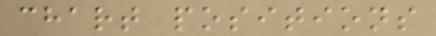chart positions
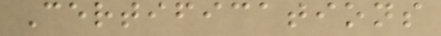Certifications
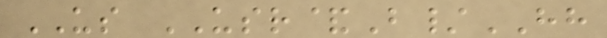US USR&B/HH
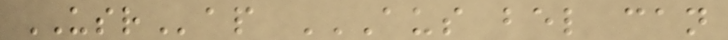USRap AUS BEL CAN
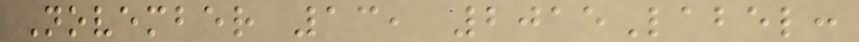November 13, 2015Label:
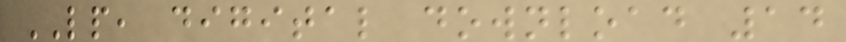LP, digital download 14
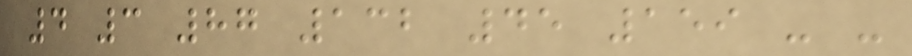4 3 87 132 45 159 - -
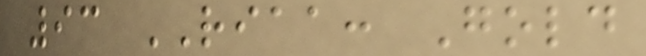93 RIAA: Gold
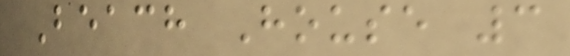Beach House 3
